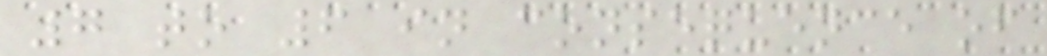7 to 6 in consequence of
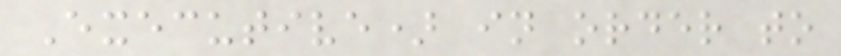Executive) in order to
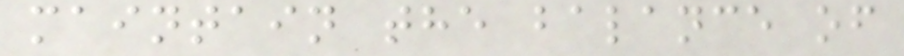maintain the balance of
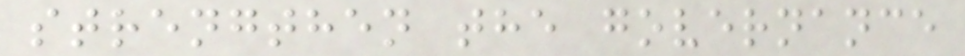strengthen the governance
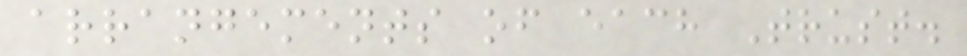arrangements of each Trust.
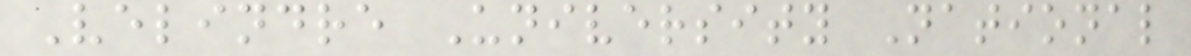Velindre University National
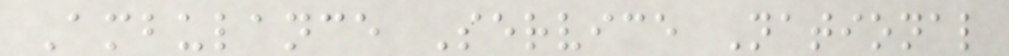Ambulance Service National
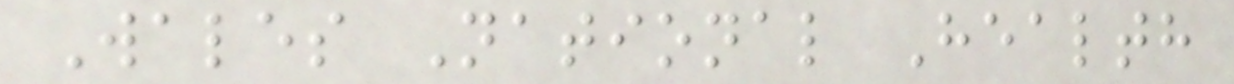Wales National Health
